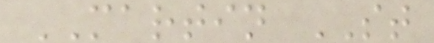MARTIN ST
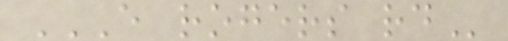E ROGERS RD
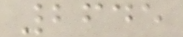2645
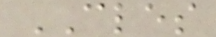CLES
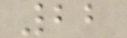22
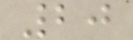20
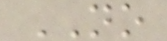NO
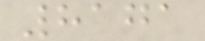8171
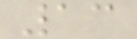13
